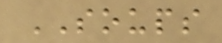SOUPS
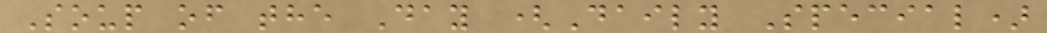Soup of the Day (Daily Special)
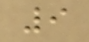9
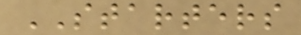STARTERS
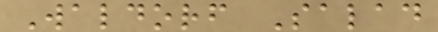Waldorf Salad
